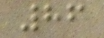86
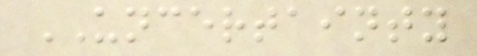UNCERTAINTY
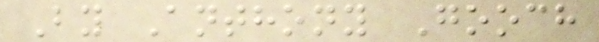By Anthony Gooch
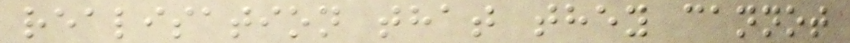realisation that they cannot
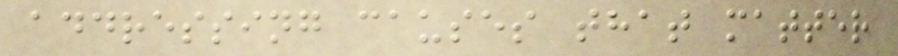addressing causes that matter
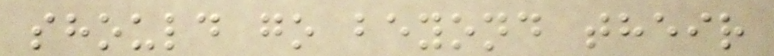should go beyond their
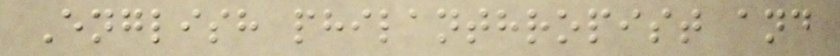English philanthropist and
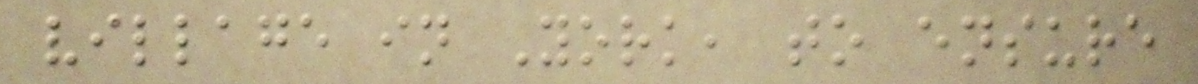village in York, to ensure
